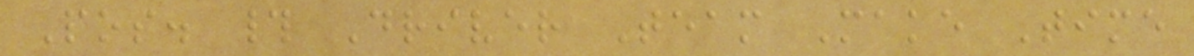Pos. # Driver Team Make Time
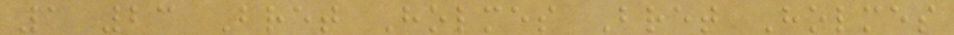1 23 Bret Holmes Bret Holmes
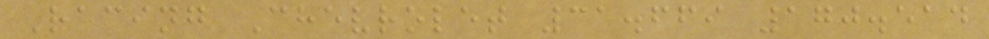Racing Chevrolet 31.669 170.514
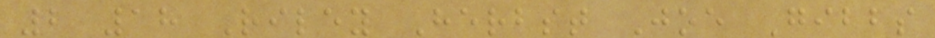2 18 Riley Herbst Joe Gibbs
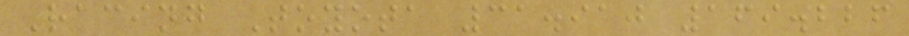Racing Toyota 31.910 169.226
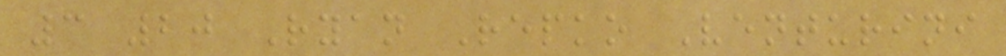3 20 Ryan Repko Venturini
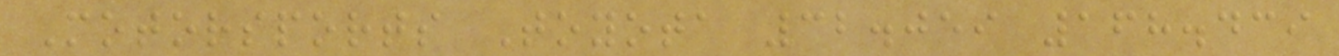Motorsports Toyota 32.059 168.439
